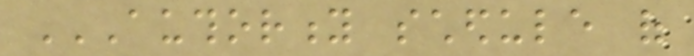AUTHORITY SCHEDULE OF
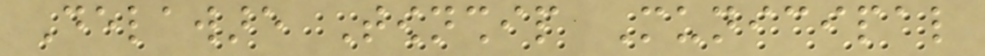Delaware Township Municipal
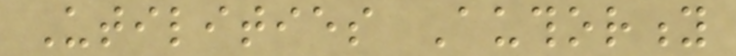Utilities Authority
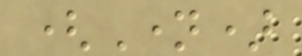(Name)
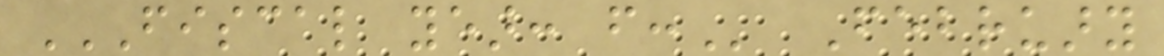FISCAL YEAR: FROM: February
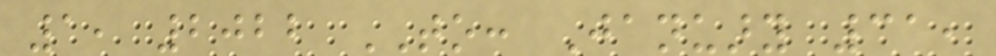1, 2022 TO: January 31,
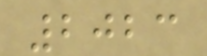2023
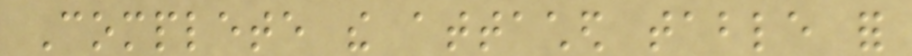Complete the attached table for
